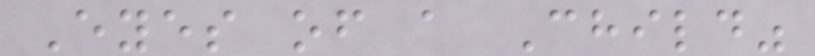Eyes of a Child"
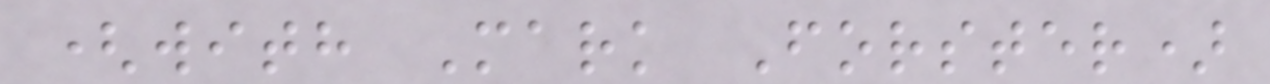(with Mark Forster)
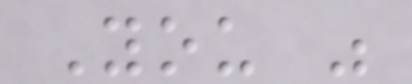You "
